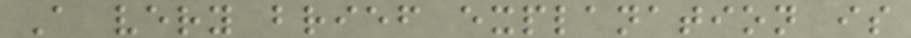A very brief explanation is
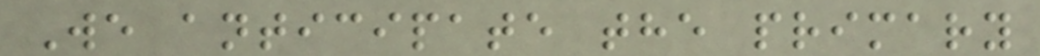We anticipate the primary
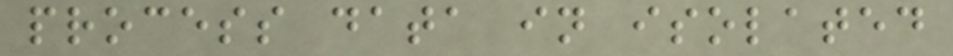process data in isolated
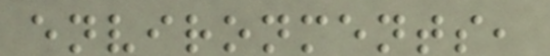environments,
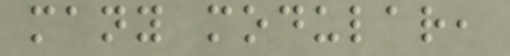many modular,
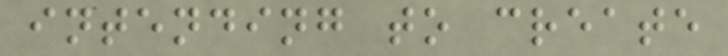intending to create
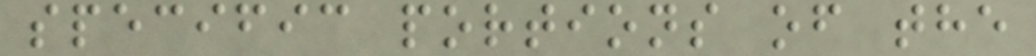specific portions of the
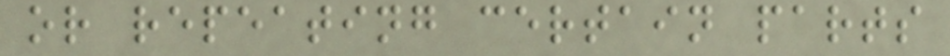or repeating certain parts
